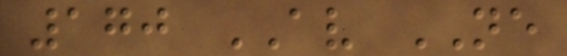170 AV NE
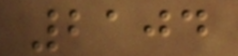2104
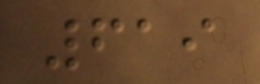619
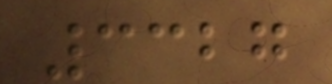3327
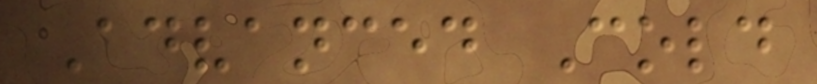Advanced Cold
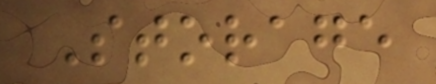Storage
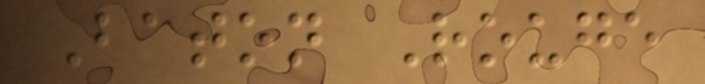Baton Rouge
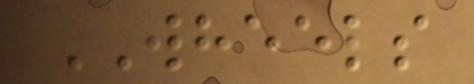WHEELS
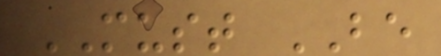MUST BE
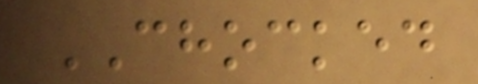CHOCKED
